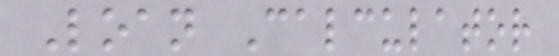Loan Calculator
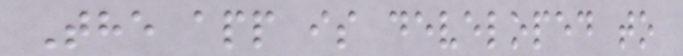The app is developed to
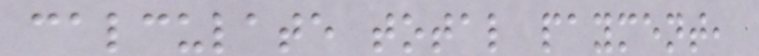calculate total payment,
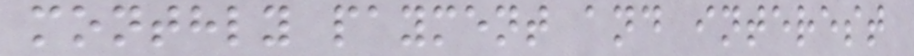monthly payment and interest
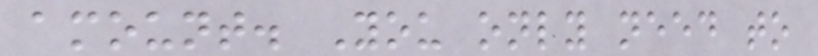amount. You only need to
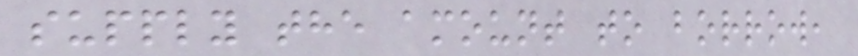supply the amount to borrow,
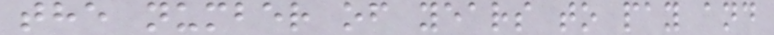the number of years to pay and
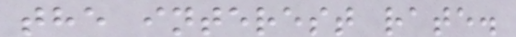the interest rate.
